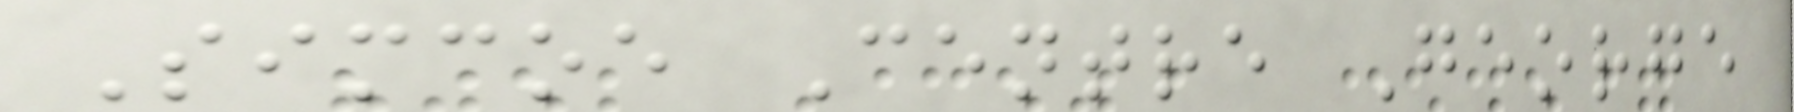Simcoe Centre George
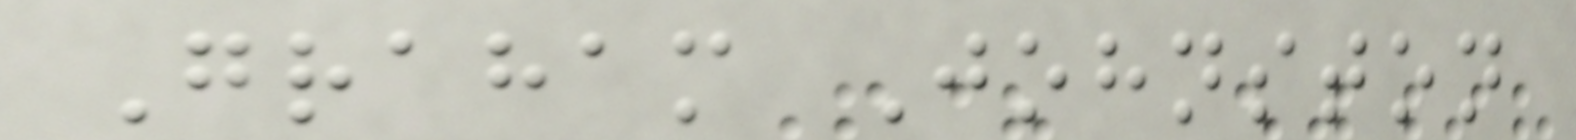Graham Johnston
